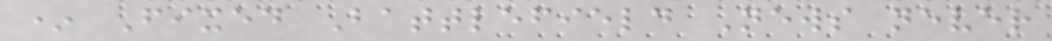* Fixed Battlefield News never
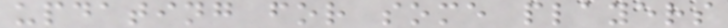updating for some players
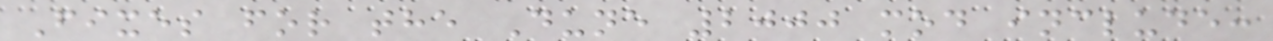Fixes for the Dune 2000 mod include:
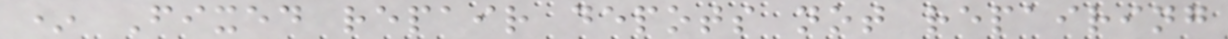* Fixed repair depots not repairing
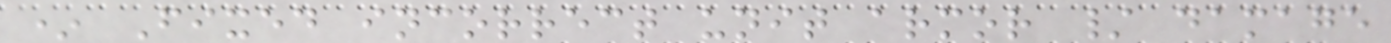* Fixed incorrect unit armor / damage
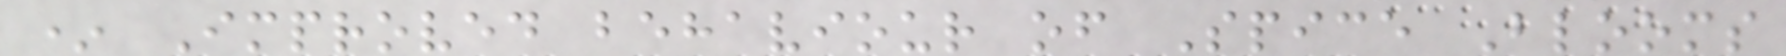* Improved behaviour of Spice Blooms
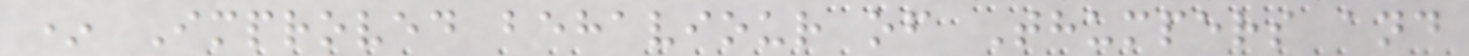* Improved behaviour of Thumpers and
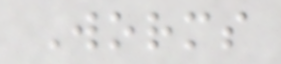Worms
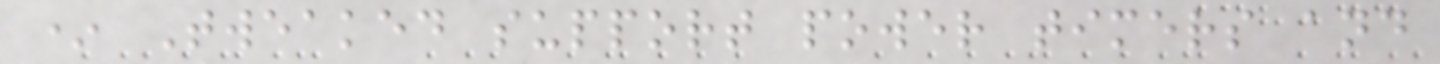* Tweaked support power timers and
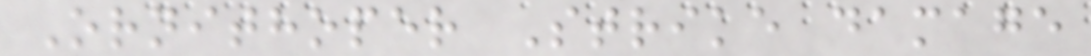Ornithoper Strike damage
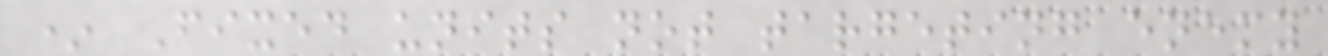* Fixed units not targeting enemy
